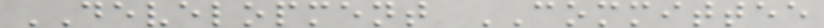DEVELOPMENT COMMITTEE
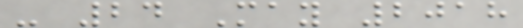- 24 May 2018
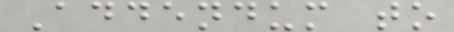Addendum to
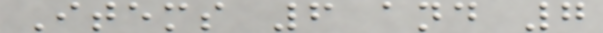Items 6 and 7
